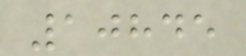10845
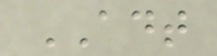ADT
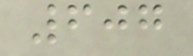607
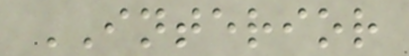INTERIOR
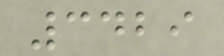3429
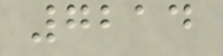7214
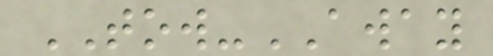TOW-AWAY
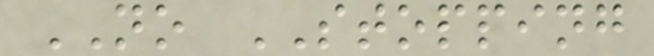NO STOPPING
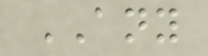ANY
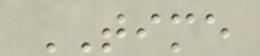TIME
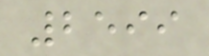2599
